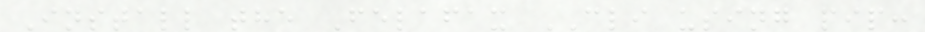Install the Felafax CLI using pip:
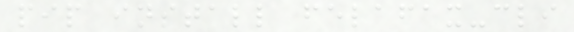pip install felafax-cli
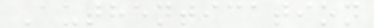Authentication
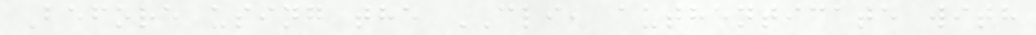Before using the CLI, authenticate with
